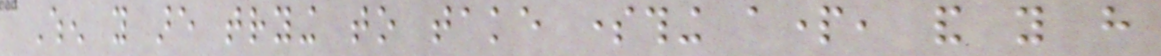When you are trying to take something apart, and you have
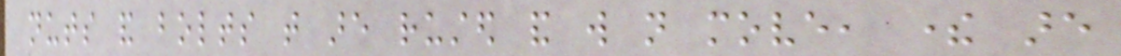nuts and bolts that are rusted and will not move, there are
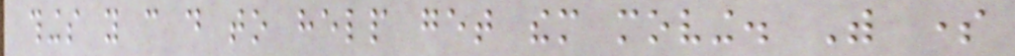things you can do to help get them moving. With some
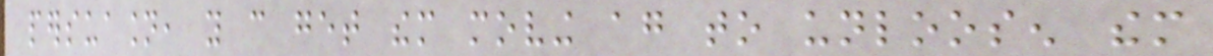persuasion, you can get them moving again to unloosen them
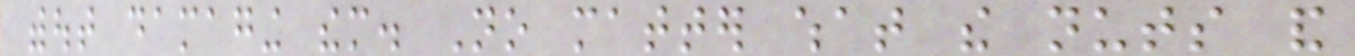without damaging them. No matter what the nuts and
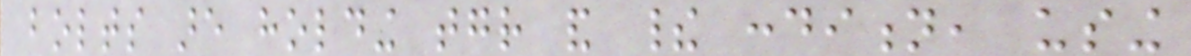bolts are holding together and their condition, using
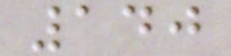140
